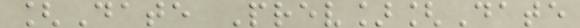[Date Prev][Date
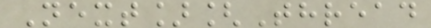Next][Thread
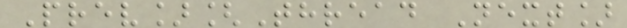Prev][Thread Next]
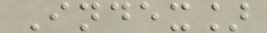Index]
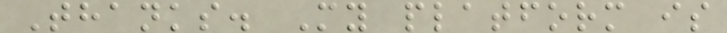Thanks. My platform is
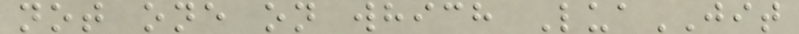not one on which LuaJIT
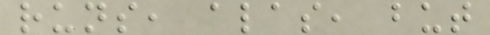runs, alas, but
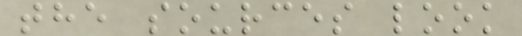the sources look
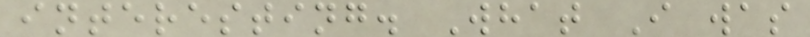interesting. What I was
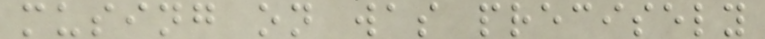musing on was precisely
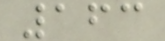163
